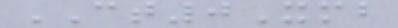CT0Xmb
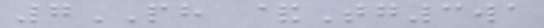7PH &Tg3wa
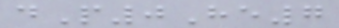dP0He7
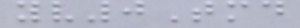yv0Tmd
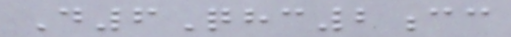D6Qhc2cc
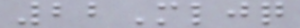22Mljq
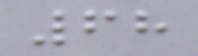68
